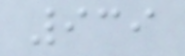939
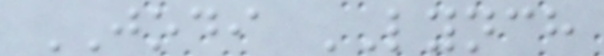JODI LYNCH
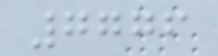7776
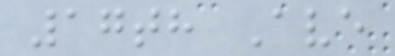17th Ave
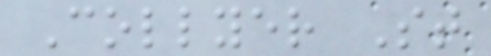Collyer St
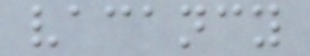vacancy
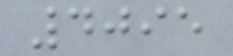4095
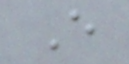E
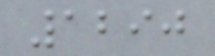1290
